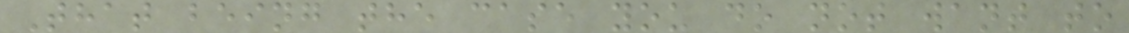That being the case you do not want to
